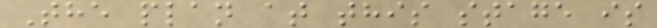The plan at this stage is
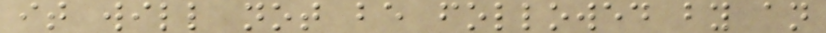it will not be followed by an
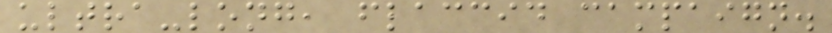ultra-long, flaccid campaign.
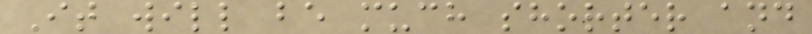It will be much shorter and
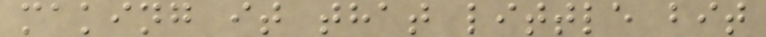making it that little bit
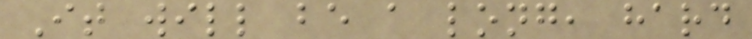It will be a long, hard
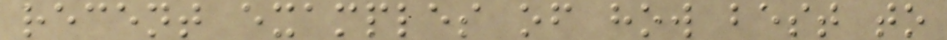recent examples of how best to
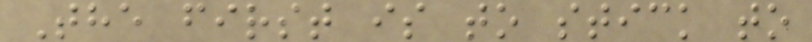The first is to stick to
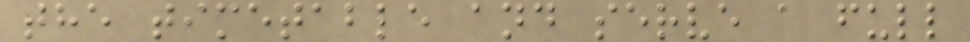the timetable and serve a full
